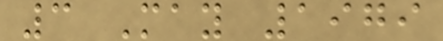3 May 1979
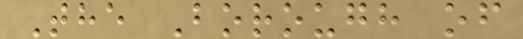The Borough of
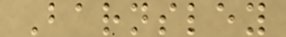Barnsley
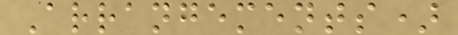Arrangements)
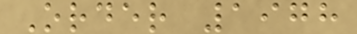Order 1978
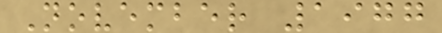November 1977
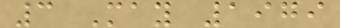3 May 1979
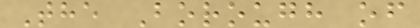The Borough of
